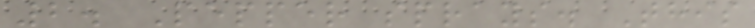2. Pepper sprays. This
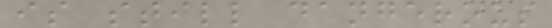is still dangerous
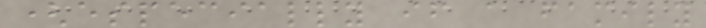(especially if a family
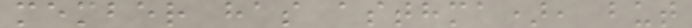member has asthma), but
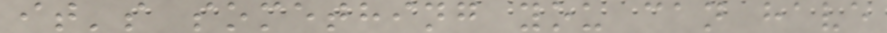it's something you can have
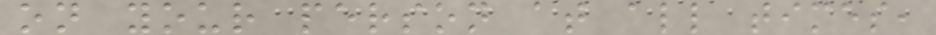on your person at all times,
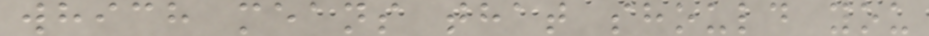which means that should you
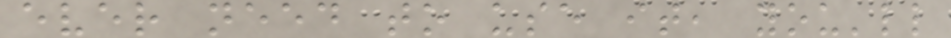ever need to use it, you'll
